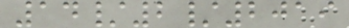14/2/2019
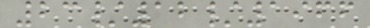23/12/1966
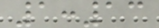1:13
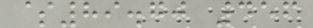$89.70 456
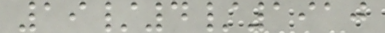19/4/1910
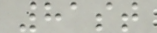81st
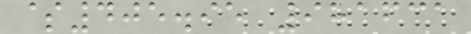$405.95 981631
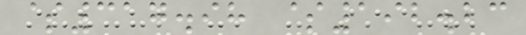$317.98 $192.23
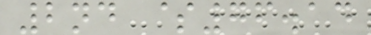2nd $76.14
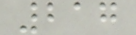217
